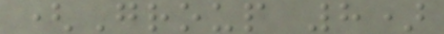(Group 8)
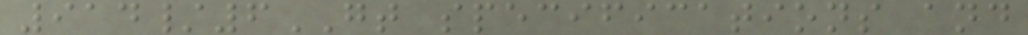914/6GT specifications and
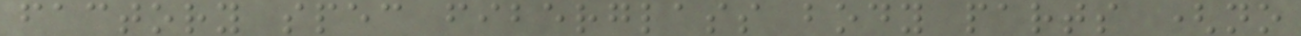factory spec fiberglass body parts (no
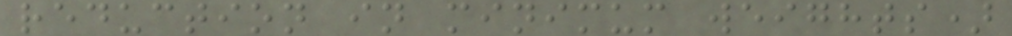reduction in minimum weights)
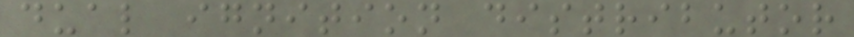dual ignition distributor
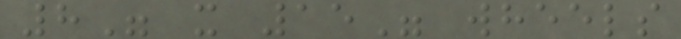8" x 15" wheels
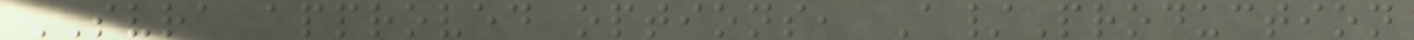SVRA approved options, A/Production
